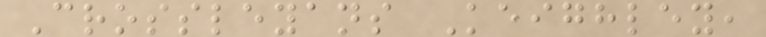Crossleyans Keighley,
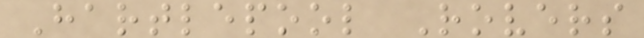Hartlepool Rovers
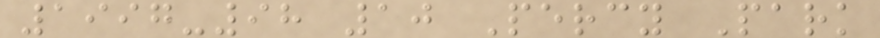1997-98 10 Percy Park
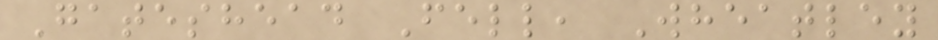Gateshead Fell, Wheatley
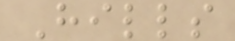Hills
